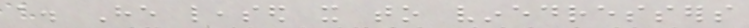a. He leased it to vinedressers
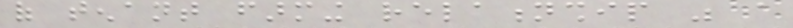of tenant farming relationship was a
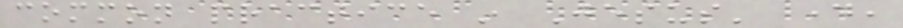common practice in Jesus' day,
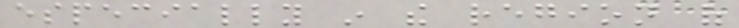especially in the region of
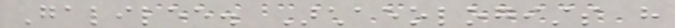Galilee. Archaeologists have
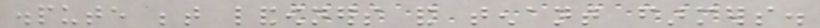dispute between landowners and tenant farmers.
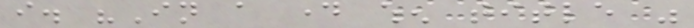i. "In a day when title was
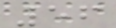56
